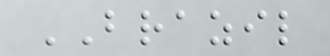BRAZIL
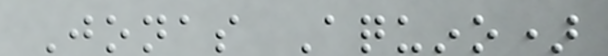Jonas Aquino)
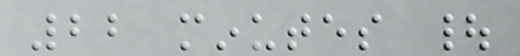22 minutes |
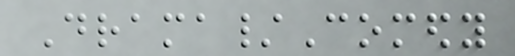Drama/Comedy
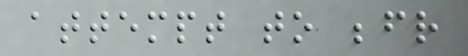attempt to befriend
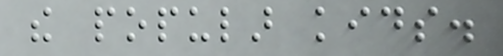the popular kids.
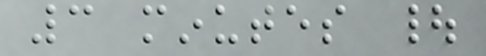3 minutes |
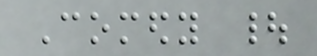Comedy |
